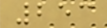253
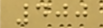400
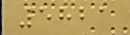5821
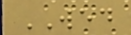WED
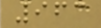963
